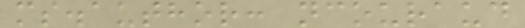ms.author: ncouraud
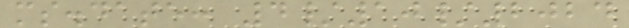ms.date: 4/10/2024
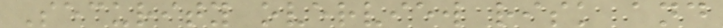Security overview risk and
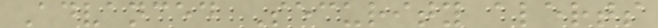Advanced Security alerts
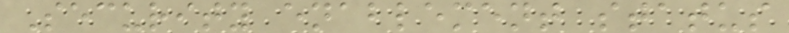Security enablement status
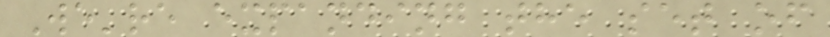We're expanding the set of
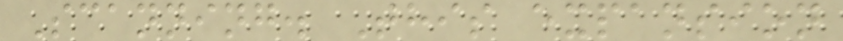Scanning. This expansion
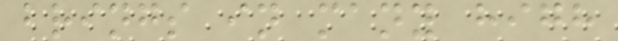brings in many high
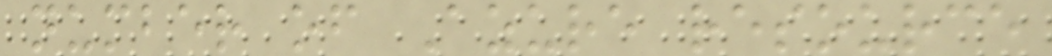number of Azure resource
